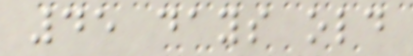45 days old
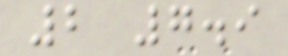2 7.9
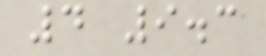4 9.3
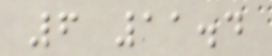6 11.4
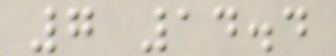7 14.4
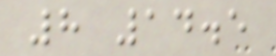8 14.5
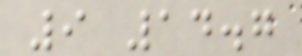9 14.7
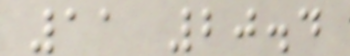11 20.4
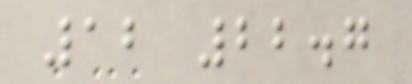12 22.7
